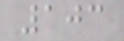103
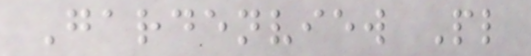Gardenview Pl
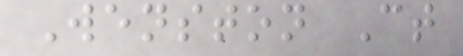Wenston Ct
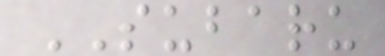SUBARU
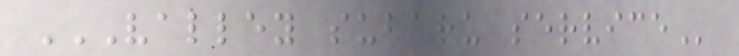VALLEY SUBARU SERVICE
